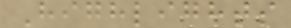Highlights
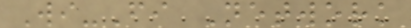Wi-Fi Network
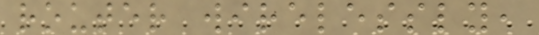router wirelessly,
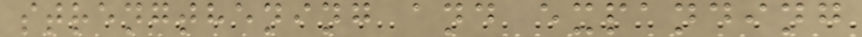strengthening and expanding
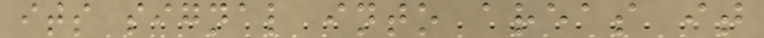its signal into areas it
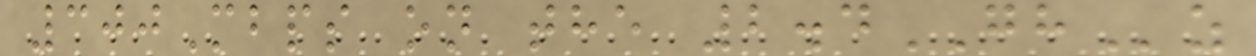300Mbps on the 2.4GHz
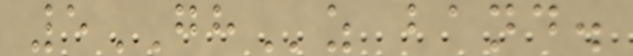5GHz band.
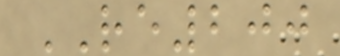RE200
